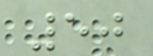50
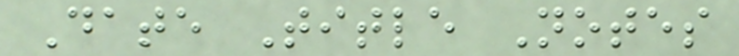Date Title Notes
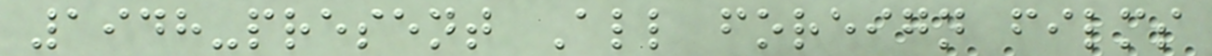1948-present All foreign films
